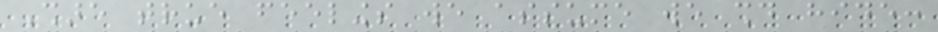Share true feelings we assume we should hide:
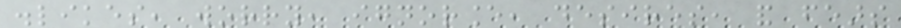dislikes, worry, ignorance, desires, and fears
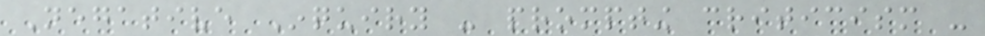Negative Inquiry - prompting criticism -
